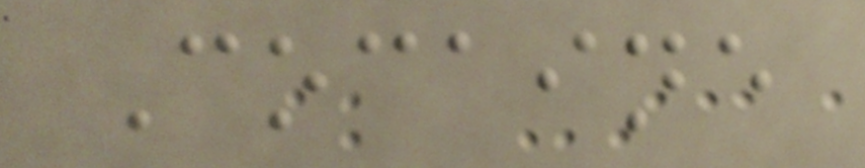Cocaine
